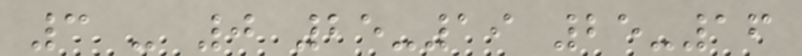3 - 0 25-19 25-16
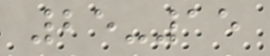25-15
